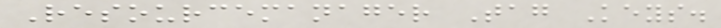Resourcemanager Tag Keys.
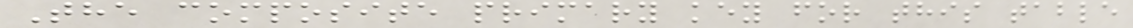The composite primary key for this table
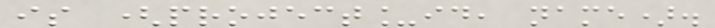is (project_id, name).
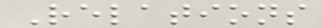Relations
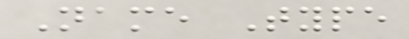Name Type
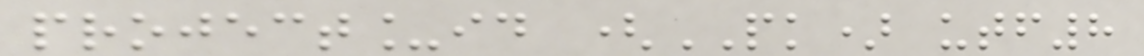project_id (PK) utf8
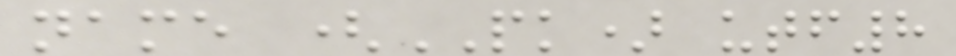name (PK) utf8
